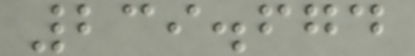239.674
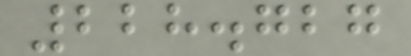228.727
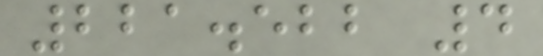221.522 4
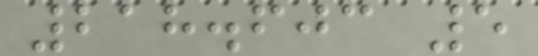218.603 5
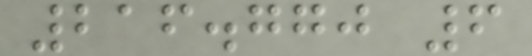216.770 6
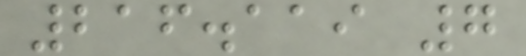216.119 7
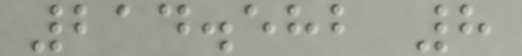214.582 8
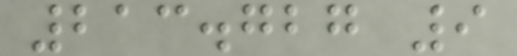213.727 9
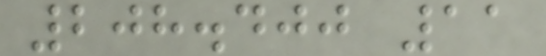208.400 11
